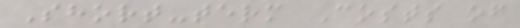Short-term Costs of
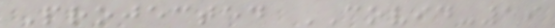Projected COVID-19
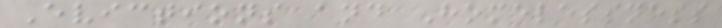Evictions and Homelessness
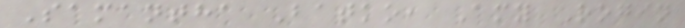Samantha Batko, Amy Rogin
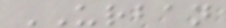URBAN
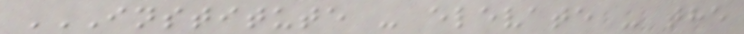INSTITUTE - ELEVATE - THE
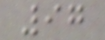97
